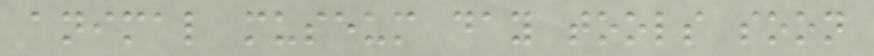animal museum day tools soon
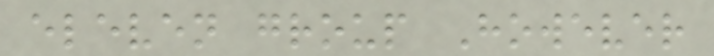eleven group However
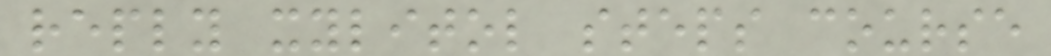reply xylitol steps course
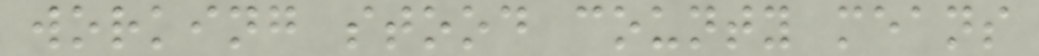working stood county means
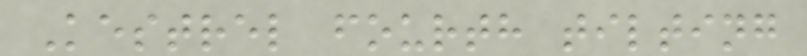Kestrel fourth tilting
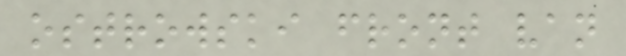ostrowski front van
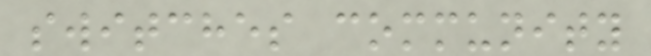switches community
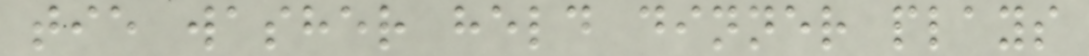tie washer held dinner plays
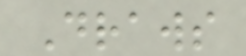Draws
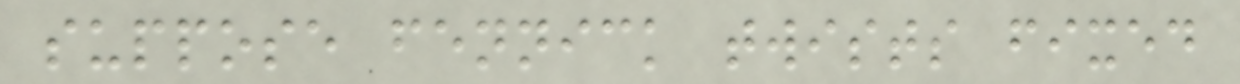suppose fennick twists fixed
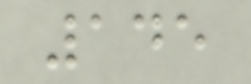145
